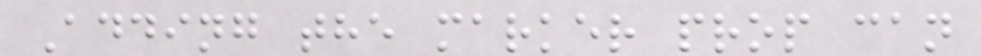Adding the marker prop can
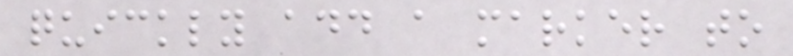quickly add a marker to
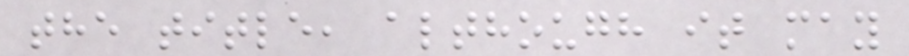the title, although it may
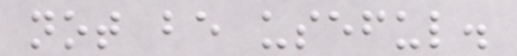not be useful.
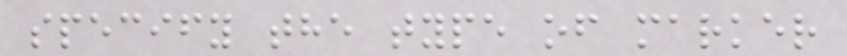specify the type of marker
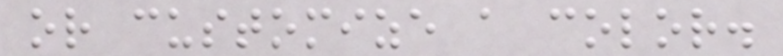or customize a color.
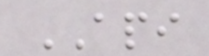API
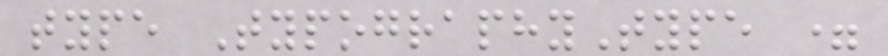type TypographyType =
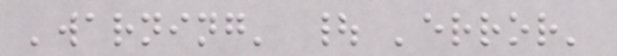'warning' | 'error'
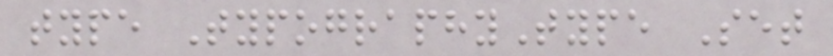type TypographyType Set
